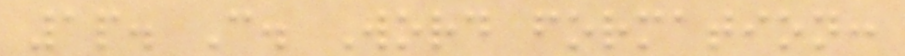1p. C. Word formation:
